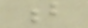b
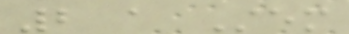2 a Stem
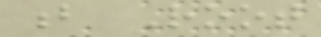b Root
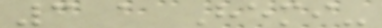3 a Hemi-
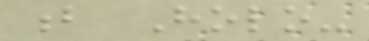b Holo-
